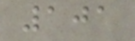101
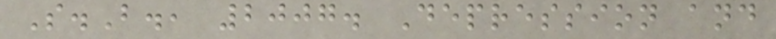S.B., 2007. Depression and
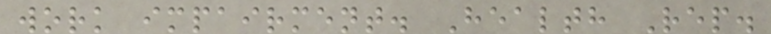work impairment. Health Rep.
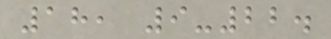18, 9-22.
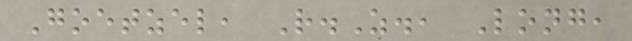Goetzel, R.Z., Long,
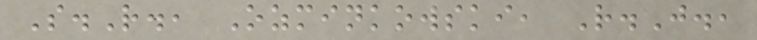S.R., Ozminkowski, R.J.,
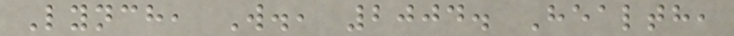Lynch, W., 2004. Health,
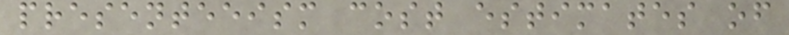presenteeism cost estimates of
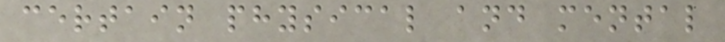certain physical and mental
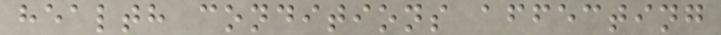health conditions affecting
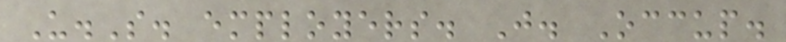U.S. employers. J. Occup.
